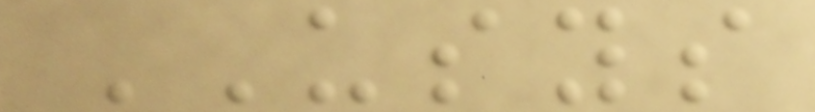USYS
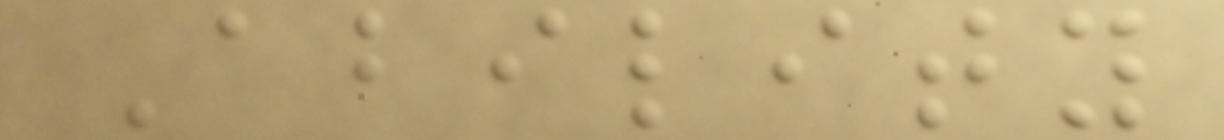Ability
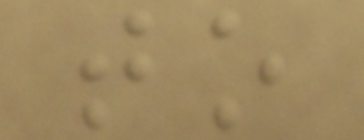to
